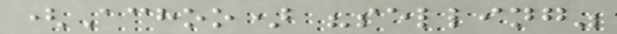(Achoo) "selling"
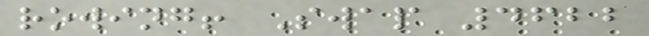rowing! Swap 4622
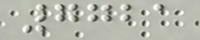7721
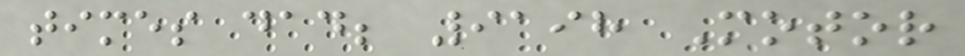times dad; 9198 Motor
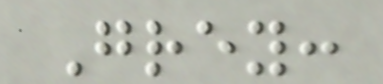Grey:
